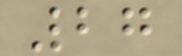27
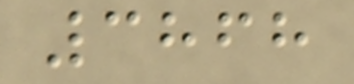3868
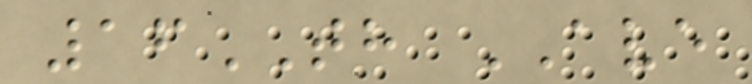16TH AVE
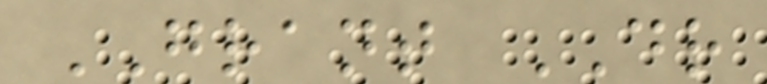GRANT DR
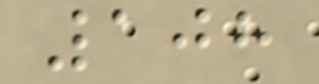108
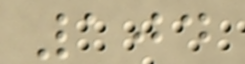104
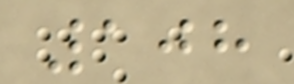108
